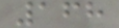168
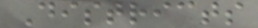Districts
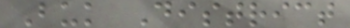Buk District
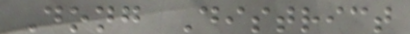Dong District
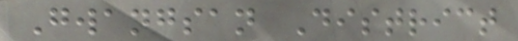Gwangsan District
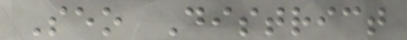Seo District
